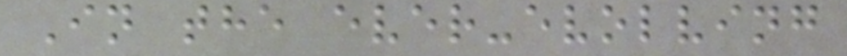In the ever-evolving
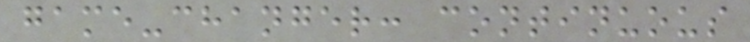game-changer: continuous
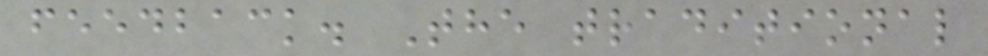feedback. The traditional
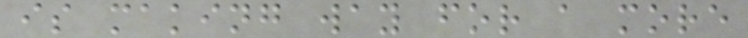is making way for a more
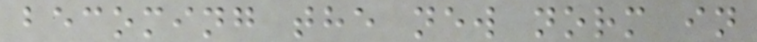becoming the new norm in
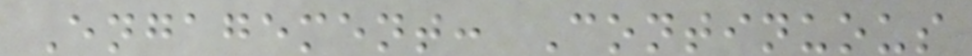Engagement: Continuous
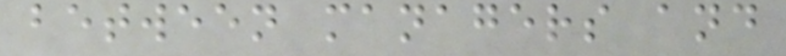between managers and
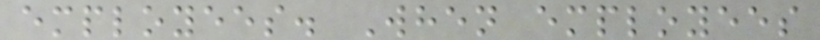employees. When employees
